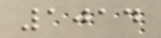1014
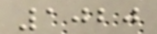1020
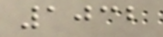1032
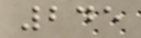245
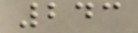243
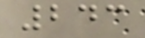243
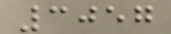3057
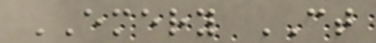EMERY CT
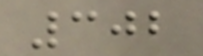302
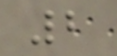2
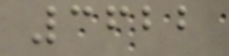3622
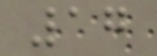17
